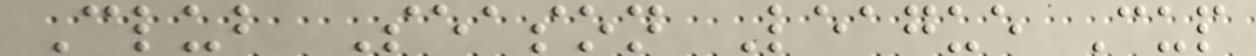Club Season League Cup
